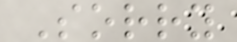Sorry
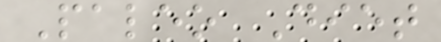Paleo Diet
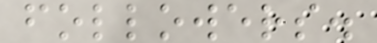followers.
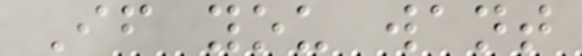If you want
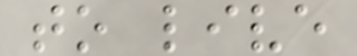to live
